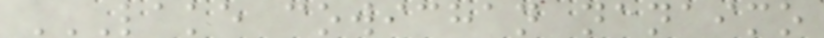LAKE COWICHAN NANAIMO
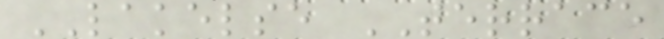LAKELSE TERRACE
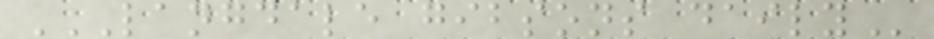LANGDALE GIBSONS DAILY
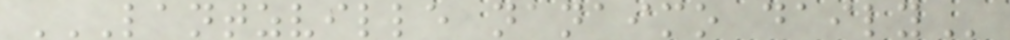LANTZVILLE NANAIMO DAILY
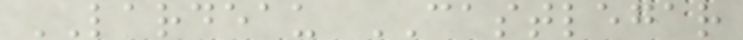LARDEAU CASTLEGAR
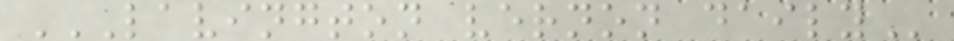LAVINGTON VERNON DAILY
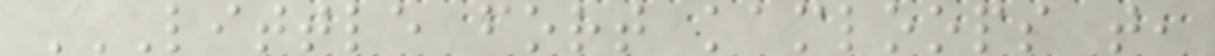LITTLE FORT KAMLOOPS T,
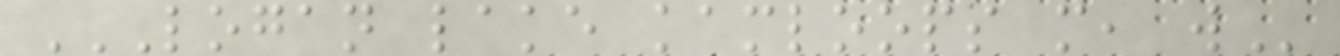LOGAN LAKE KAMLOOPS M, W
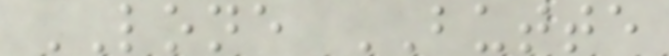LONE BUTTE
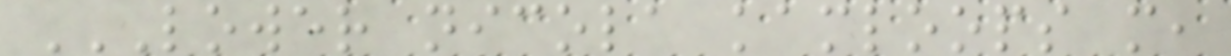LOWER NICOLA KAMLOOPS M,
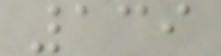139
